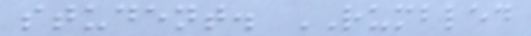student. RUMBLED
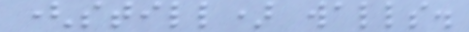(still) walls.
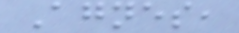Agnes,
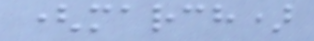(march)
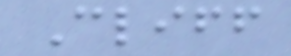Cliff
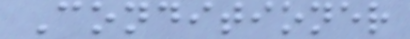Conditioner
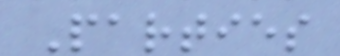Parties
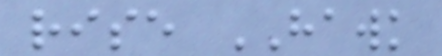rise HAWK
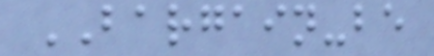BARGAIN-be
